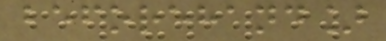beforehand]
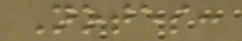Notes:
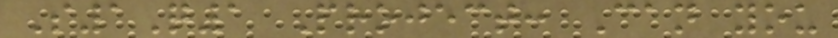S1Q1 Project: Can you
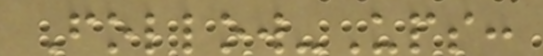Follow-Ups:
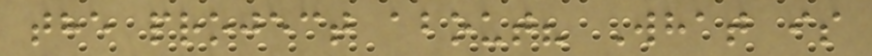the project about? What is
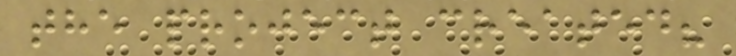the project created?
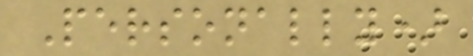Personally)
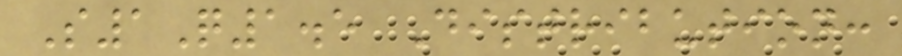S1Q1.5 Distribution:
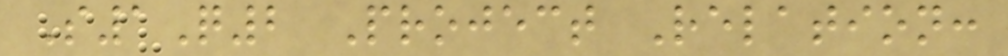S1Q2 Project Relation:
